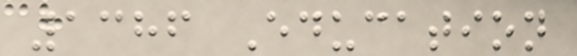1386 Education
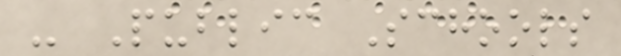- Public Schools
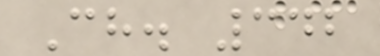Ch. 342
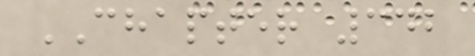CHAPTER 342
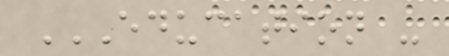EDUCATION -
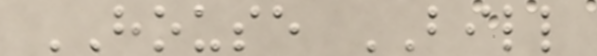HOUSE BILL
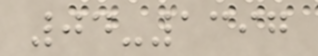04-1397
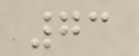73
